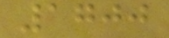1700
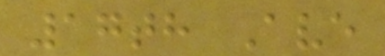17th Ave
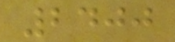2400
